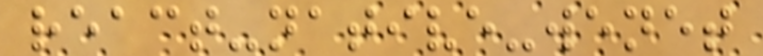react-native-wenet
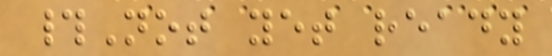#Not yet ready
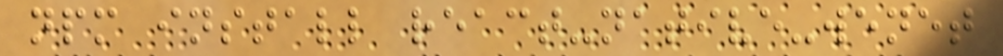npm install react-native-wenet
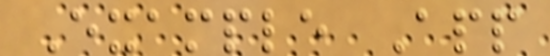Example App
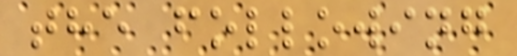the following
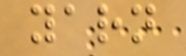yarn
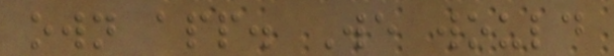own app. We would
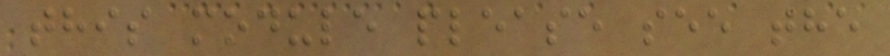this module please see the
